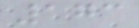173
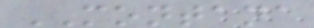MONTANA
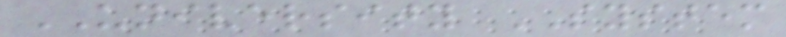UNIVERSITY SYSTEM
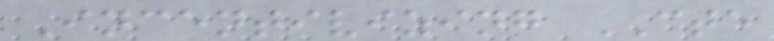Incentivizing CTE
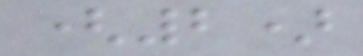(2)
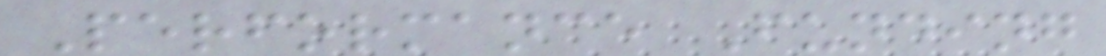Performance Funding
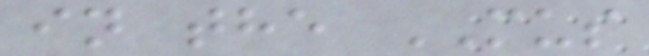in the MUS
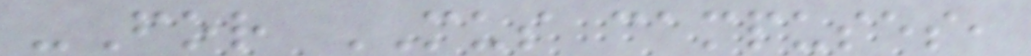-For MUS campuses,
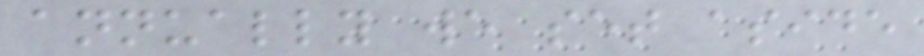annually we set aside
